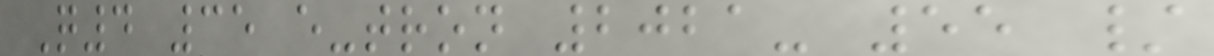Q4 35 e-tron 2021- 55 /
